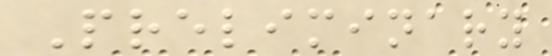Preliminary
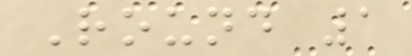Round 1
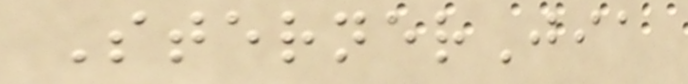SternerJia
